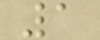1
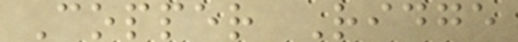Copper Ridge
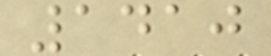1410
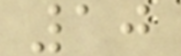10
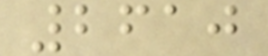2610
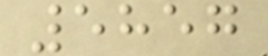5857
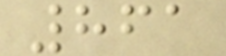861
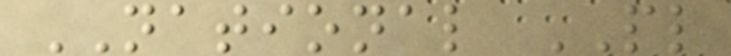NATIONAL PL
